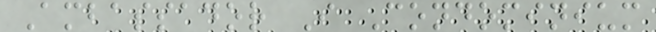Ambassador I Condominium
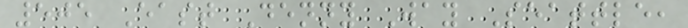505 East Denny Way Seattle,
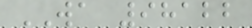WA 98122
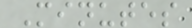Minutes
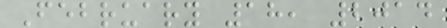February 18, 2014
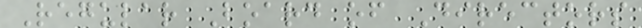Regular Board of Directors
